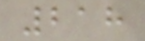218
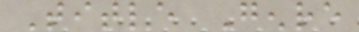Title Genre
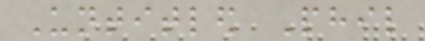Untitled Phil
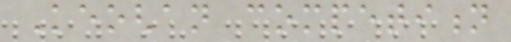Keoghan competition
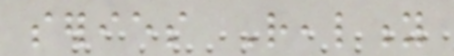series Reality
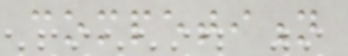competition
